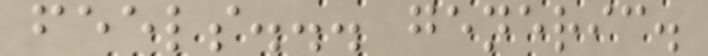feels... generic.
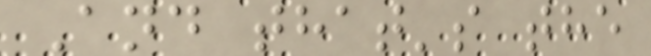And that's the
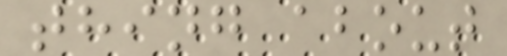thing about
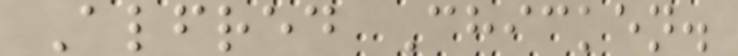Alfred Chicken.
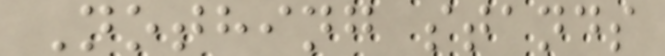Nothing stands
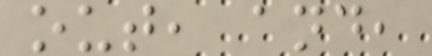out, and,
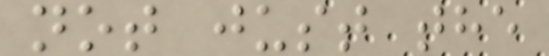not just the
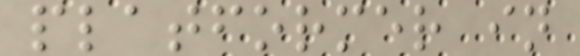platformer in
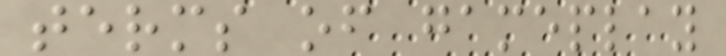terms of gameplay
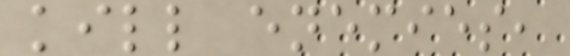kill enemies,
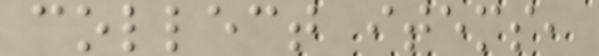collect items,
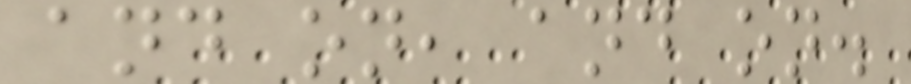and on, and on.
